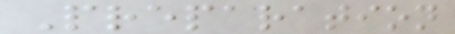Preparation
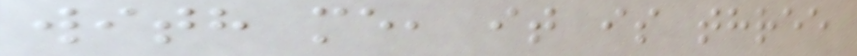with me, it is three
